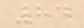84
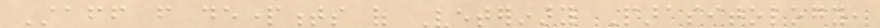Staff from departments of Veterinary Parasitology,
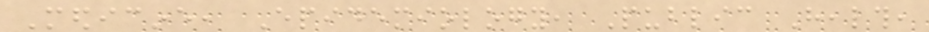Medicine, Epidemiology, Public Health,
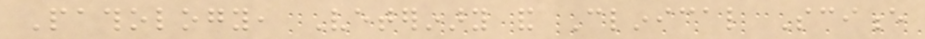Pathology, Veterinary and Clinical Science
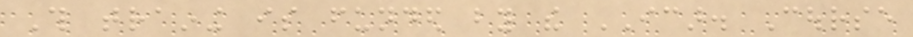This training is funded by the ICAR. Course
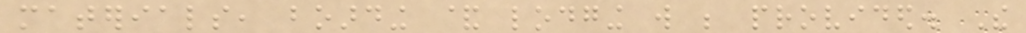materials, boarding & lodging will be provided. The
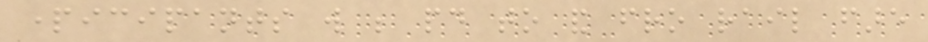participants will be paid to and fro rail fare
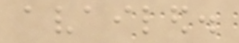availed.
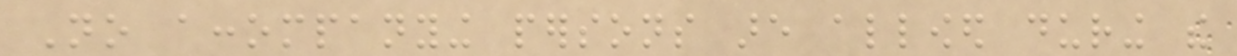No accompanying persons are allowed during the
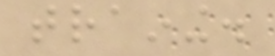training.
